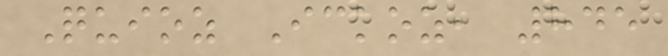Quioz Ickoz, 845
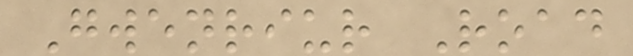Gwenriur Road
